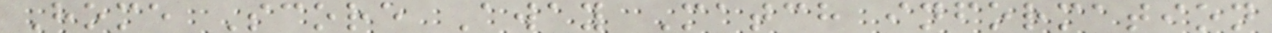Home Score Away Match information
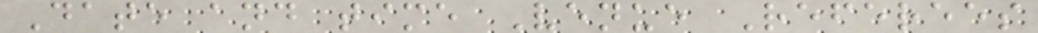Date and time Venue Referees
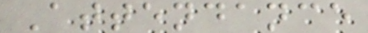Attendance
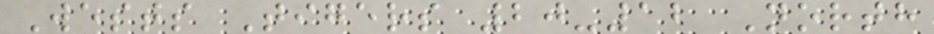Wests Tigers 20-12 North
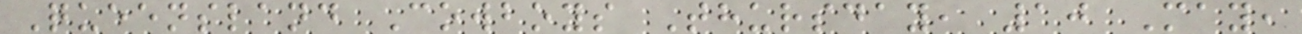Queensland Cowboys Thursday, 10 May,
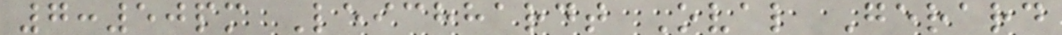7:50pm Leichhardt Oval Gerard
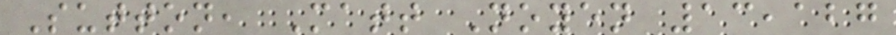Sutton, Matt Noyen 13,127
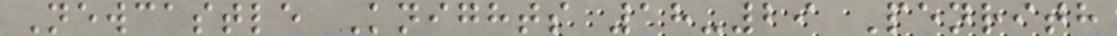Newcastle Knights 18-29 Penrith
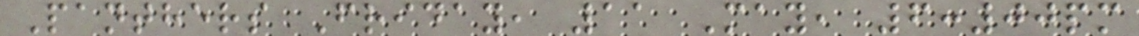Panthers Friday, 11 May, 6:00pm
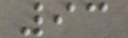93
